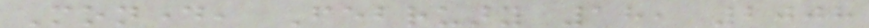Monday, February 18, 2008
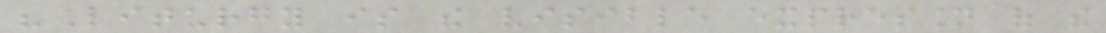"Liturgy is the visible expression of the
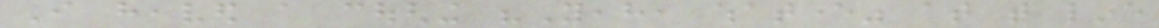I heaved a coughing "Yeah, whatever" at that line
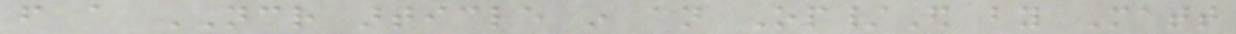from a NCR article in an Op/Ed by Matt
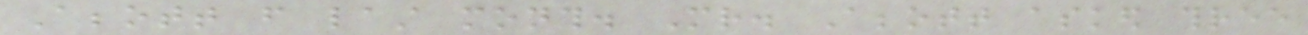Abbott from last month. Mr. Abbott asked three
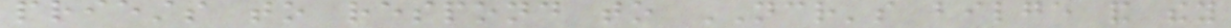priests to respond to NCR's bilge and they
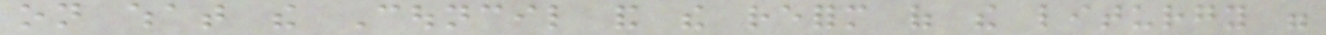on what the Council and the reform of the liturgy were
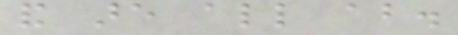and are all about.
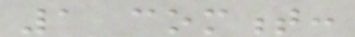1 comment:
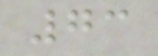73
